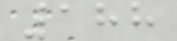188
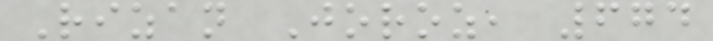Rizan Joroz, 674
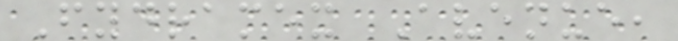Fydramex Avenue,
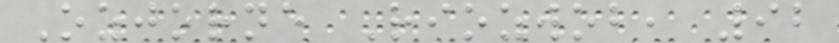Ozjorne Riozwob, 92
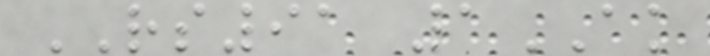RS91 1AK
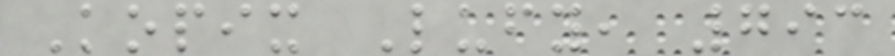Kopix Lufy, 793
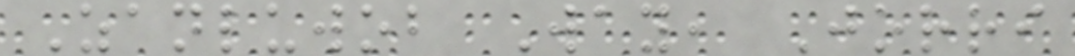Zanluwob Way, Jorri
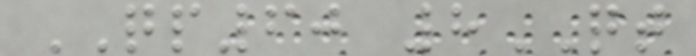QP60 8QT
